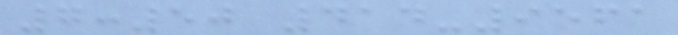7:50 414-9561
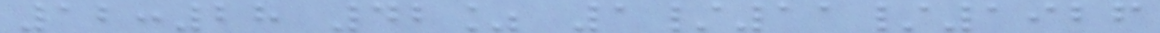12:28 42% 1/11/1926
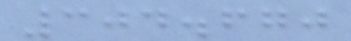304.670
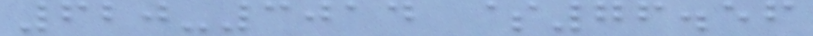620-3014 $76.56
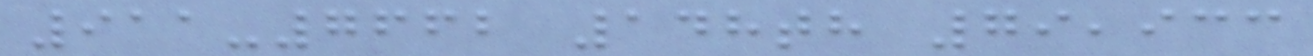911-7662 148th 79,933
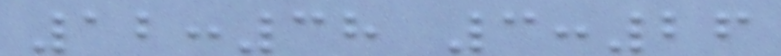12:38 3:26
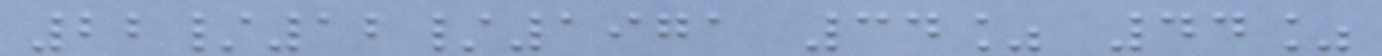22/12/1971 34% 44%
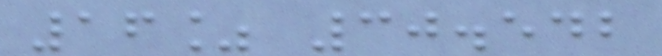16% 30.542
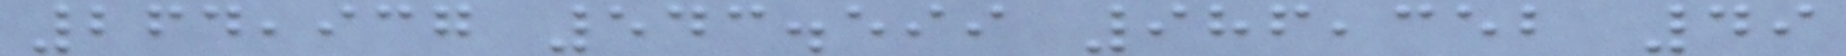264,937 543.599 986,352 49
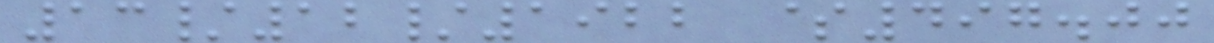13/12/1922 $497.00
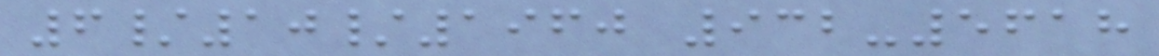6/10/1960 932-5618
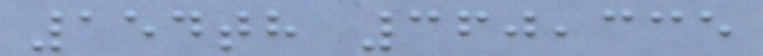154th 360,335
